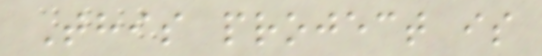This project is
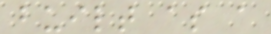built as a
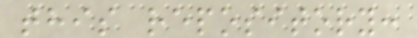this repository:
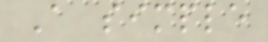A simple
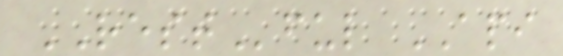RESTful API
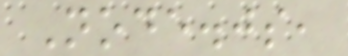Node.js,
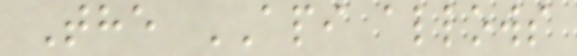The API allows
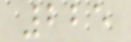225
